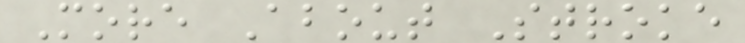More About Stroke
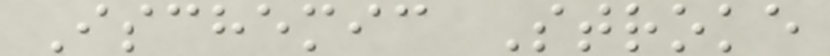Ischemic Stroke
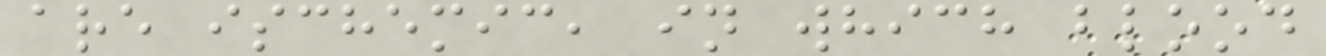are ischemic, in which blood
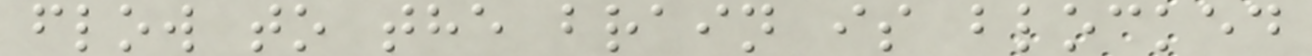flow to the brain is blocked
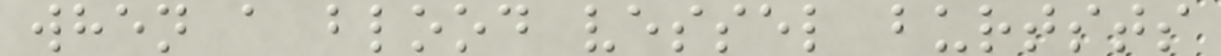when a blood vessel burtsts
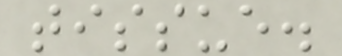tissue.
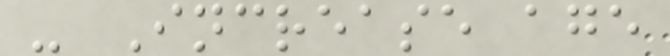- Increase age
